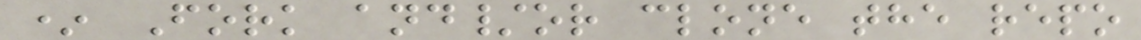* Fork and/or clone the repo
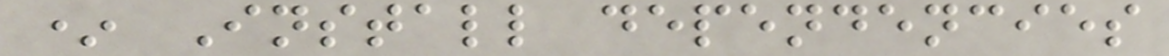* Install dependencies
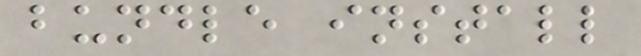bundle install
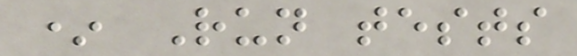* Run tests
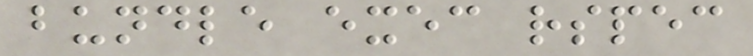bundle exec rspec
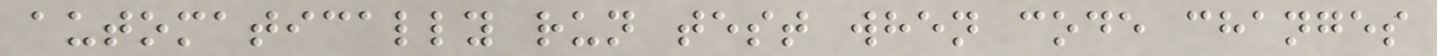automatically run test when code changes
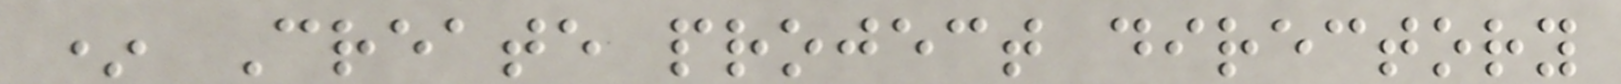* Create project directory
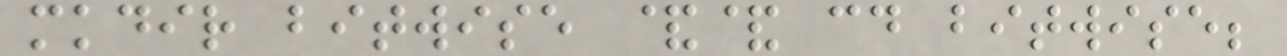mkdir bitwise && cd bitwise;
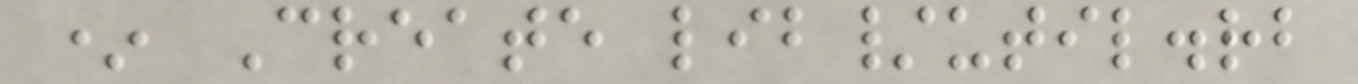* Create lib/util.rb
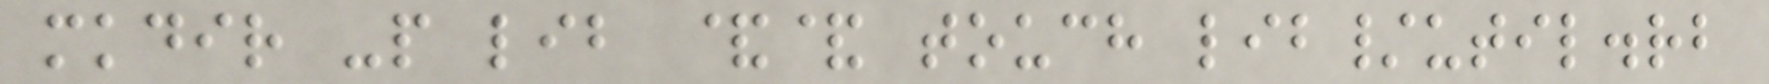mkdir -p lib && touch lib/util.rb
